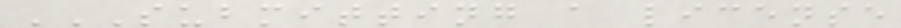SUBMITTING A LICENSE
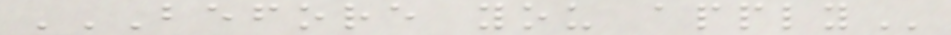BEFORE YOU APPLY
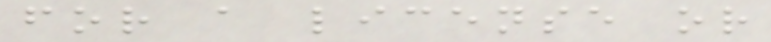for a license or
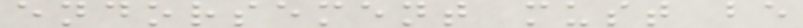endorsement must be
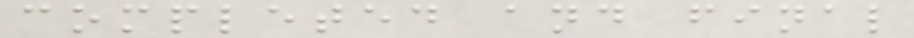completed and final
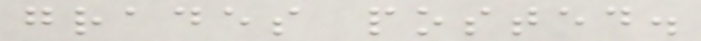grades posted.
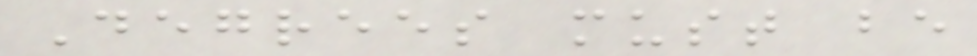Degrees must be
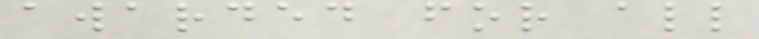awarded for all
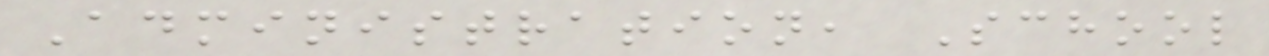Administration, School
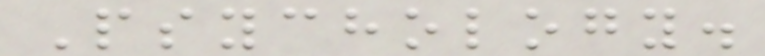Psychology.
